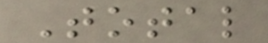Total
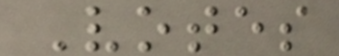Votes
